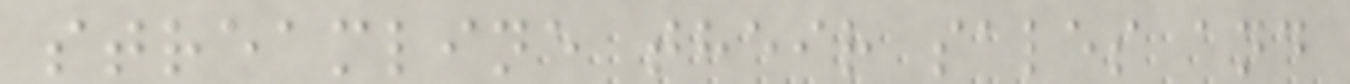streamline their sales and
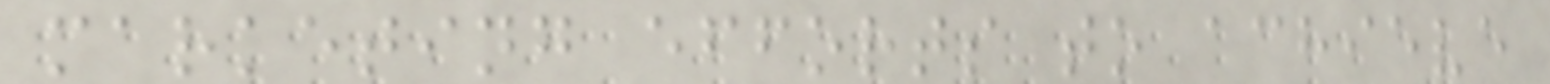marketing efforts to achieve
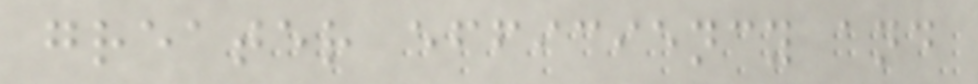greater efficiency and
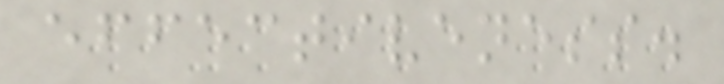effectiveness.
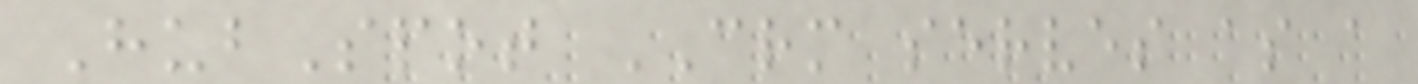HubSpot CRM serves as a
